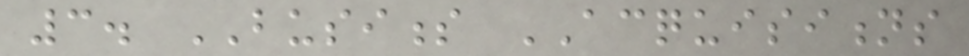3. BUSINESS ACQUISITIONS
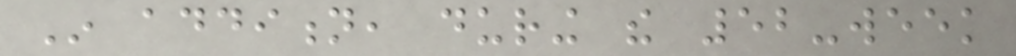In addition, during the 52-week
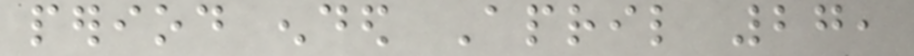period ended April 27,
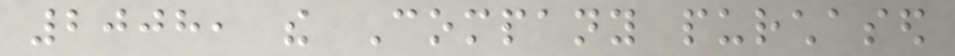2008, the Company purchased
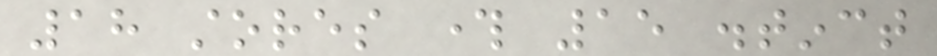18 stores through 15 distinct
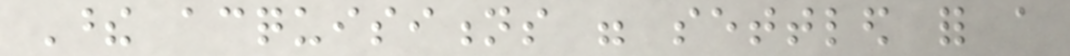These acquisitions were settled for a
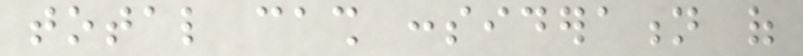total cash consideration of
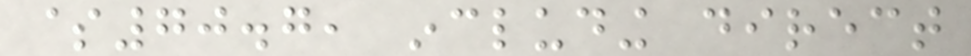$70.7, including direct
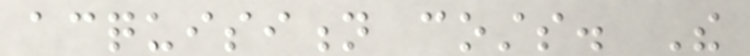acquisition costs. The
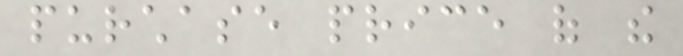purchase price of the
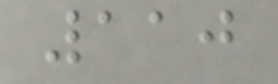110
